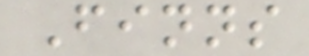Finns
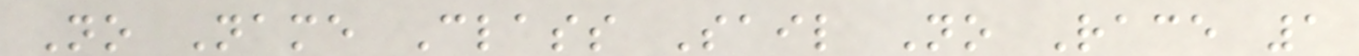No Name Class Sail No Race 1
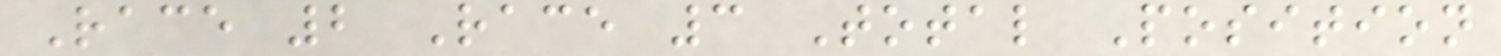Race 2 Race 3 Total Position
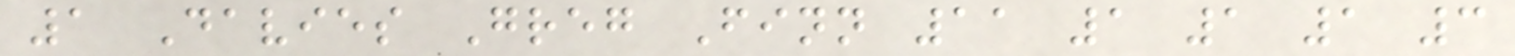1 Davies Greg Finn 11 1 1 1 3
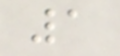1
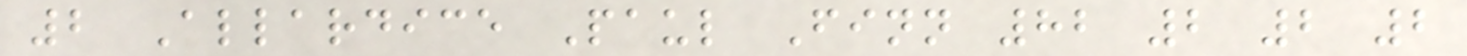2 Allardice Paul Finn 82 2 2 2
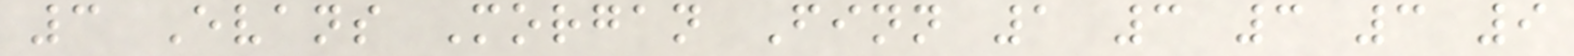3 Evans Morgan Finn 1 3 3 3 9
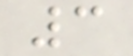3
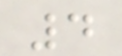4
